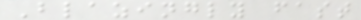Blazingly fast
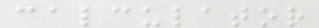calculator
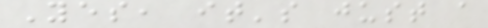Yes, it's just a
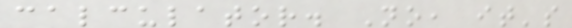calculator. No, it's
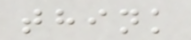think
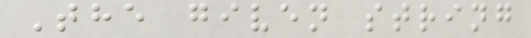The given string
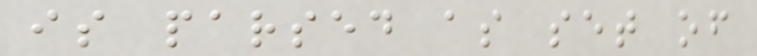is parsed as set of
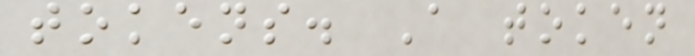tokens. A token
